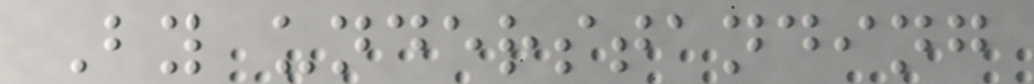By understanding
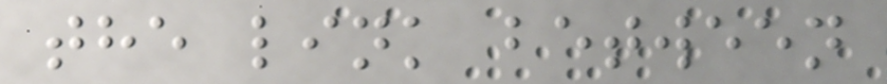the link between
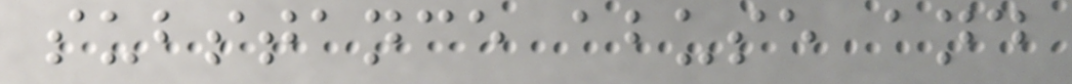substance abuse and
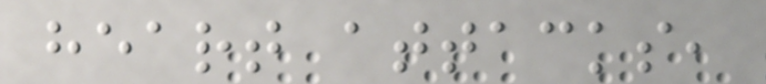heart attacks,
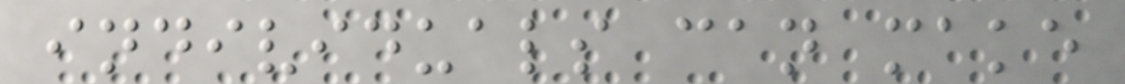individuals can make
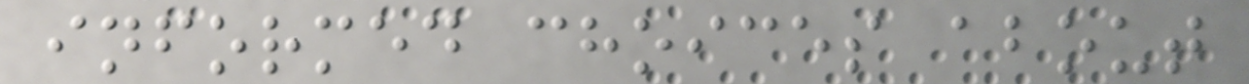informed choices about
